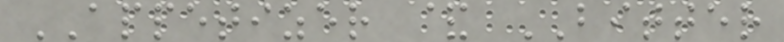APPETIZER & BITTER
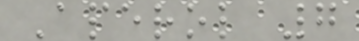Aperol 7
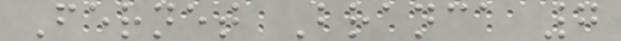Fernet Branca 7
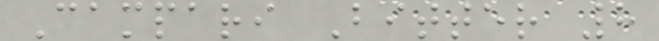Campari Bitter 8
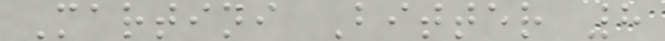Martini Bitter 8
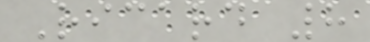Ricard 8
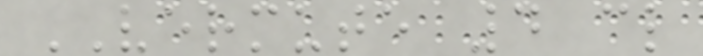VERMUTE 4 cl
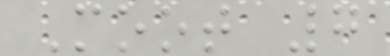Moot 7
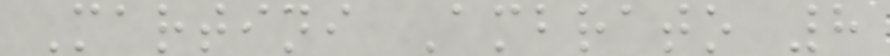Martini Ambrato 8
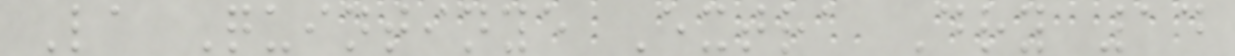La Quintinye Extra Dry 14
